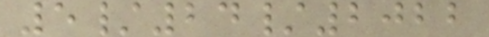5/24/2022
